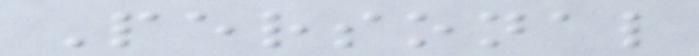Personal
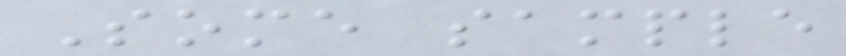Some sample
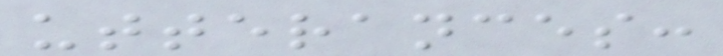utterances:
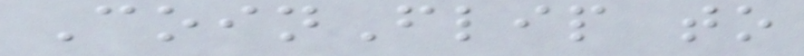CoinFlip to
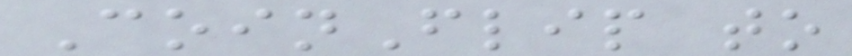CoinFlip to
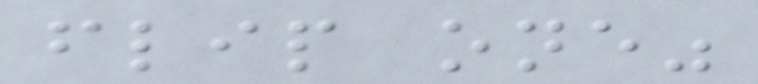flip one"
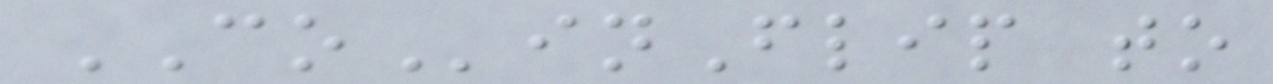COinFlip to
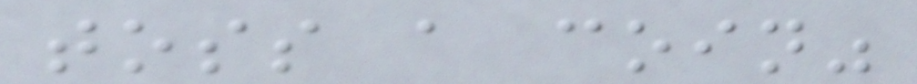toss a coin"
